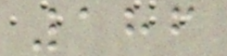186
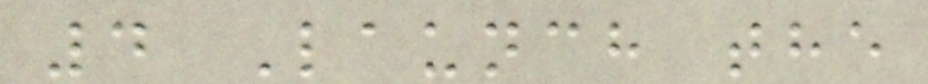4 Launch the
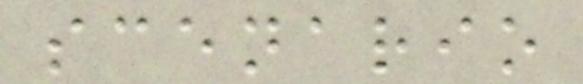scenario
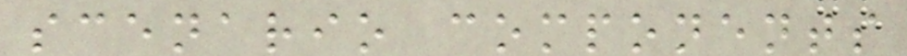scenario components
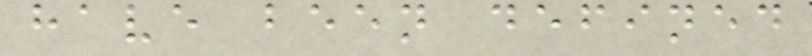have been defined
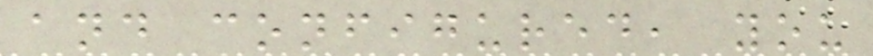and configured, you
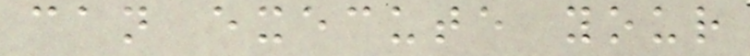can execute your
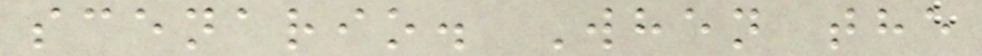scenario. When the
